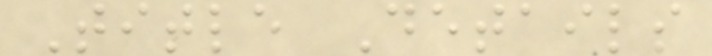Title Details
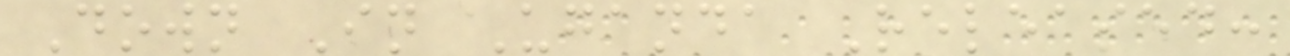Down In Uganda Released:
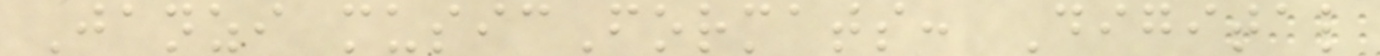Janzi musicFormats: Digital
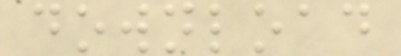download
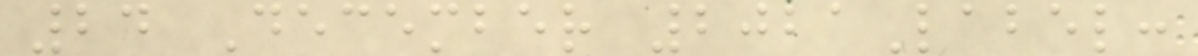24 December 2021Label:
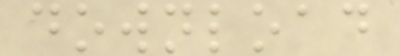download
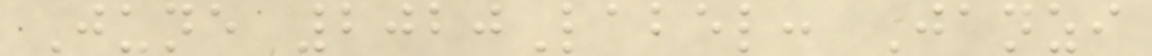June 2020Label: Janzi
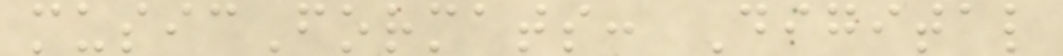musicFormats: Digital
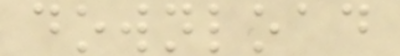download
